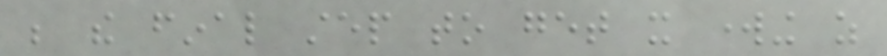be the final step to get it working as
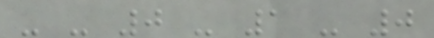- - 0 - 1 - 0
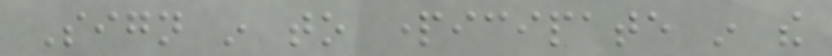Sign in to participate in the
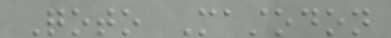Qoto Mastodon
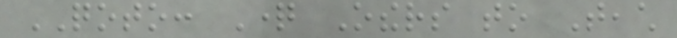QOTO: Question Others to Teach
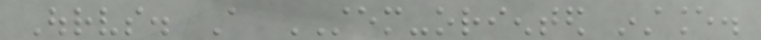Ourselves. A STEM-oriented instance.
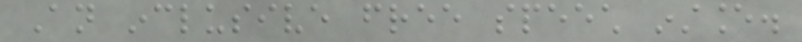An inclusive free speech instance.
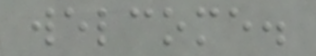welcome.
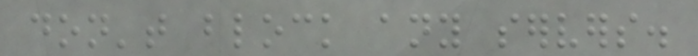don't block any servers.
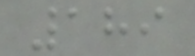189
